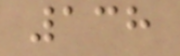138
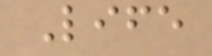Life
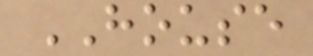HOUSE
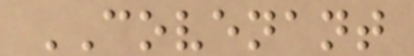COVENANT
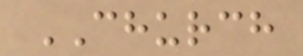CHURCH
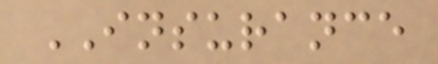INSURANCE
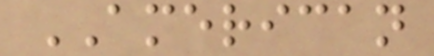AMERICAN
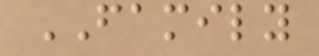FAMILY
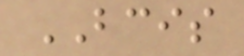BCIS
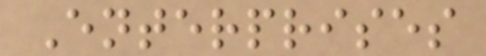Enterprises
